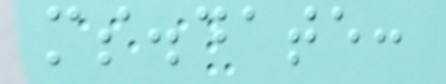ms.date:
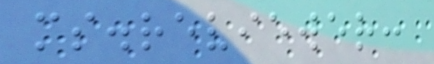ms.reviewer:
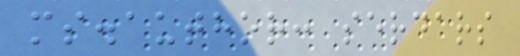ms.author: serdars
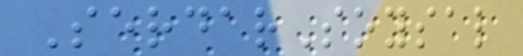SerdarSoysal
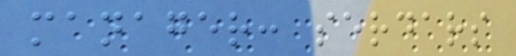manager: serdars
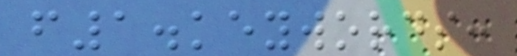f1.keywords:
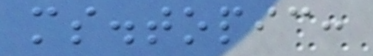ms.topic:
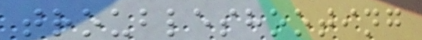troubleshooting
